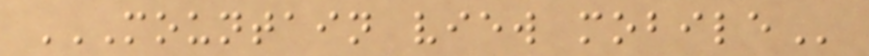MOUNTAIN VIEW MOBILE
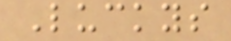Luckys
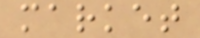market
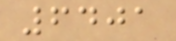6401
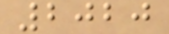2020
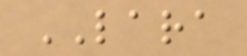LARA
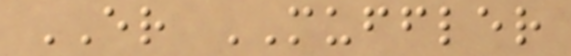ER MUFFLER
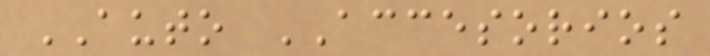AUTO ACCESORIOS
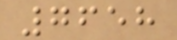7658
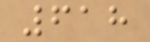618
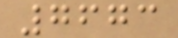7673
